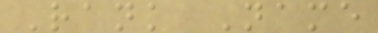Rank Name
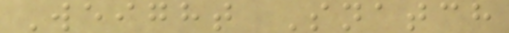Weight Snatch
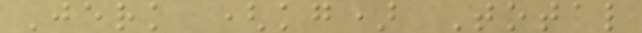Jerk (kg) Total
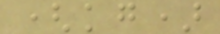(kg)
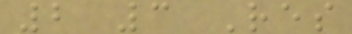2 3 Res
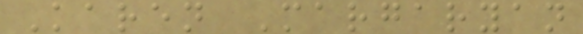Karen Margaryan
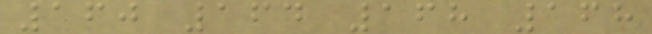160 164 168 168
